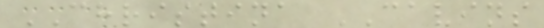CHRISTINA CAVINS
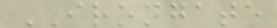IRONGATE
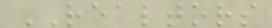REALTORS
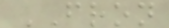FRON
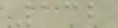132
